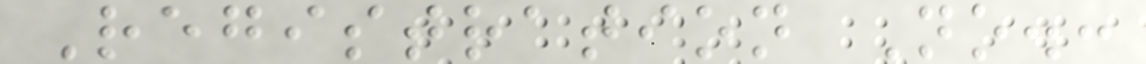Registration No.:
